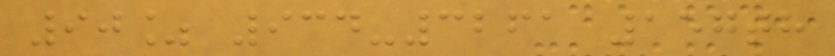90% 934-3261 157th
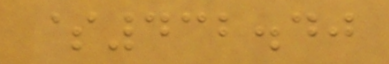$432.40
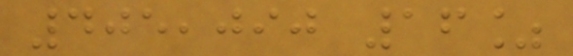405,090 16%
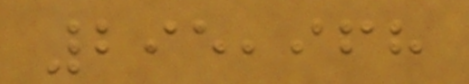295,968
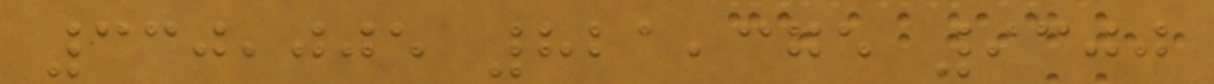330,005 821,375 9300
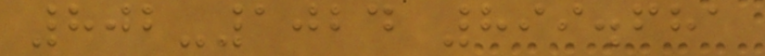802-1024 899.681
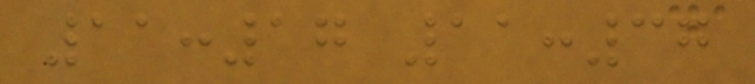11:17 11:37
